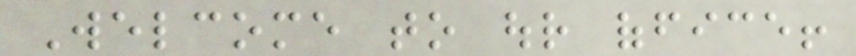Welcome to our office!
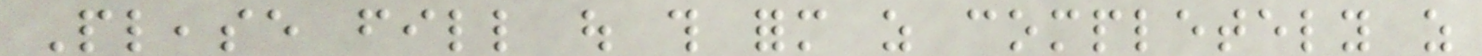Please fill out this form as completely as
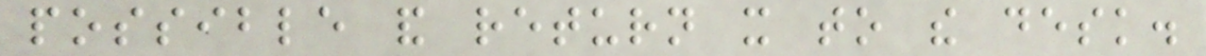possible and return it to the desk.
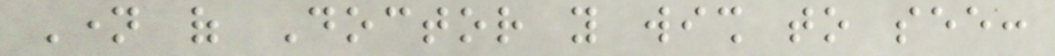Name of Doctor you wish to see:
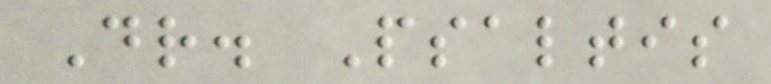Dr. Psaltis
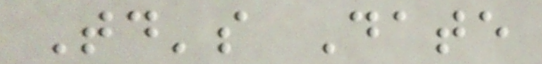Today's Date
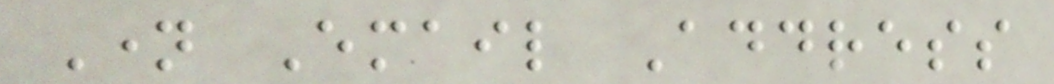Name Email Address
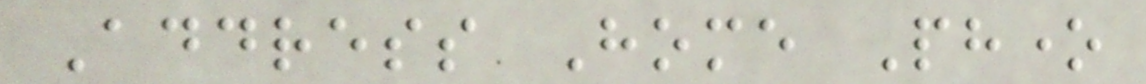Address Home Phone
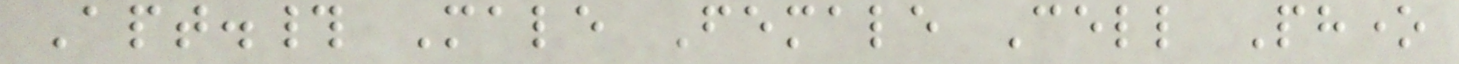Apt.# Male Female Cell Phone
